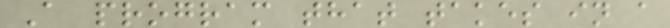A program that takes in a
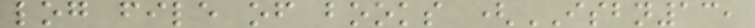log file of books (ISBN13,
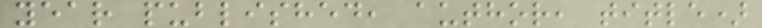year published, author, title)
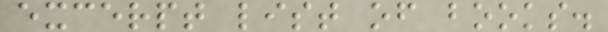excerpt list of books.
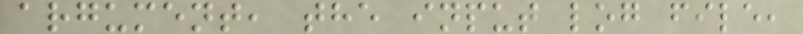argument, the input log file,
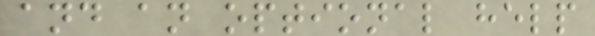and an optional help
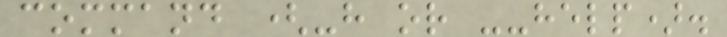command (-h or --help).
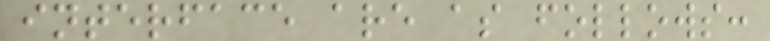interface are as follows:
